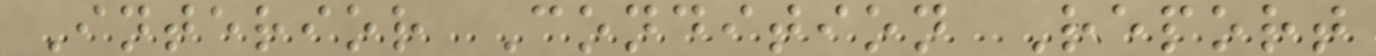Interior Condition Report
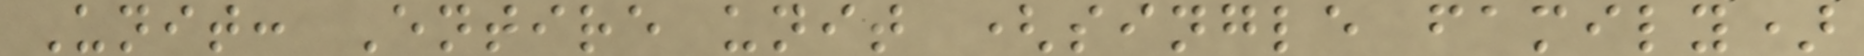Unit: Entire unit (single family)
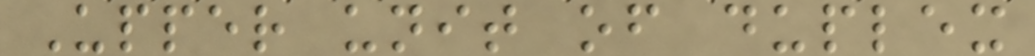Upper unit of duplex
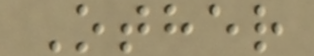Other
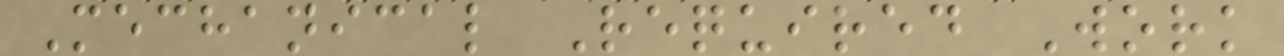Mechanical Required Work
